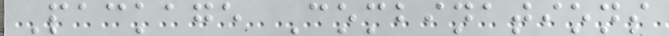Package Combinations
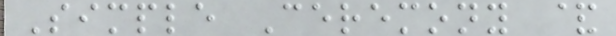Simple Ceremony &
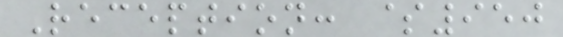Reception: $950
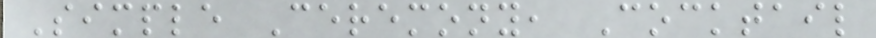Simple Ceremony, Cocktail
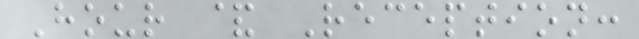Hour & Reception:
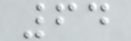64
